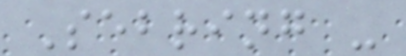Sebring -
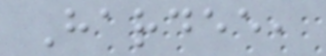Hardee,
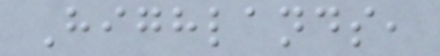Highlands,
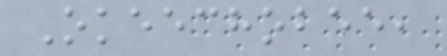Okeechobee,
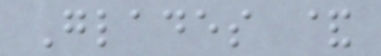Glades &
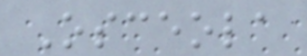Osceola
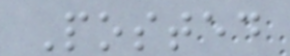Posted
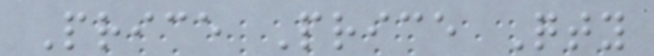Price Price Qty
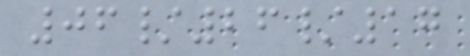06/26/17
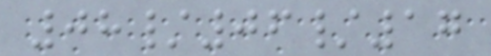08/06/17
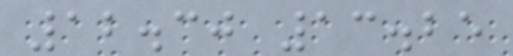12.30 13.25
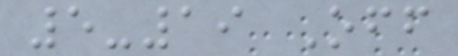5-19 Off
